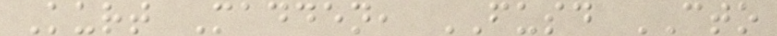Kurt Madden, FUSD CTO
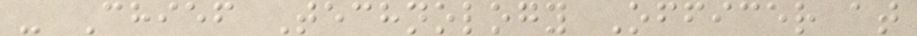- Chief Technology Officer at
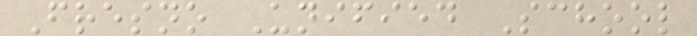Fresno Unified School
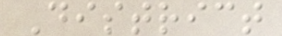District
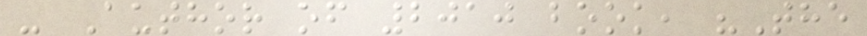- Author of 2010 book, "The
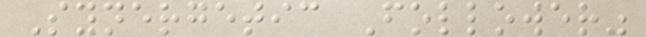Synergetic Follower"
